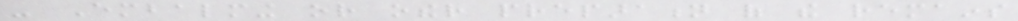- Embalming or other preparation of the remains
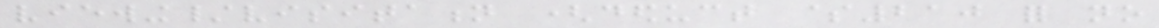viewing/visitation (deduct $210 for no
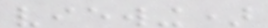viewing)
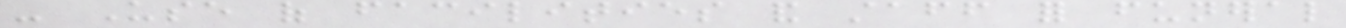- Use of facilities and staff for funeral
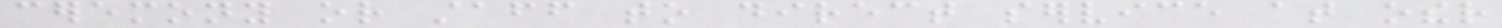ceremony or staff to direct service at other
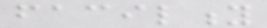facility
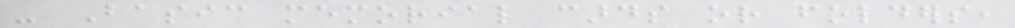- Basic memorial cards or folders,
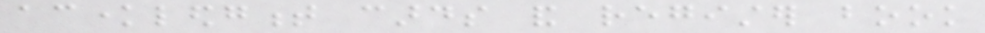acknowledgment cards and register book
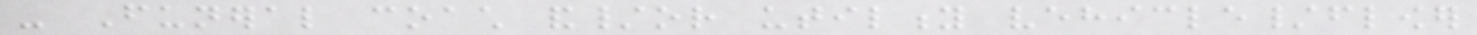- Funeral coach and/or utility vehicle/flower
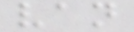van
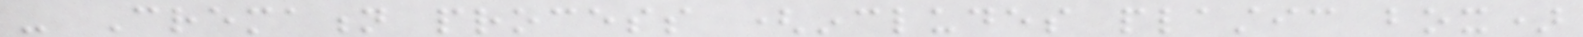- Cremation process (includes plastic box)
